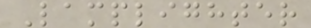Lamplighter
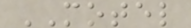MOTEL
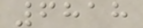6818
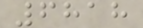6818
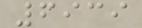6939
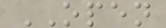OPEN
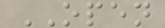OPEN
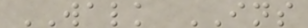WALK INS
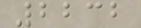2232
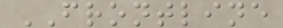FRONTLINE
